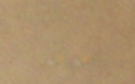-
